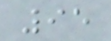95
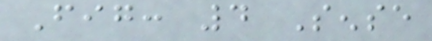Fig: 4 Sense
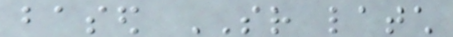based SR latch
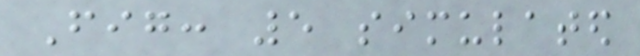Fig: 5 simulated
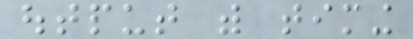output with timing
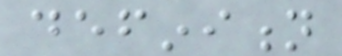definition
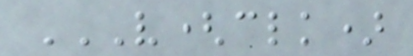V(CLK)
